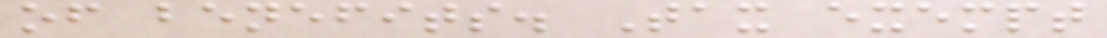of benefits. Tax exempt
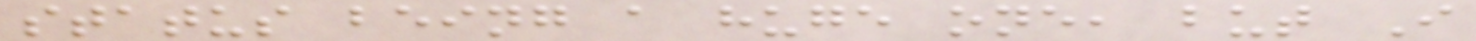status being a huge one, but I
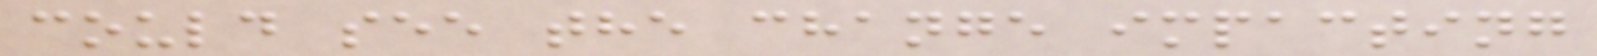could see the change impacting
